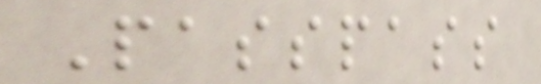Passpass
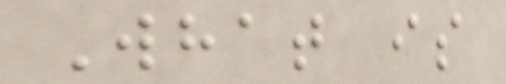What is
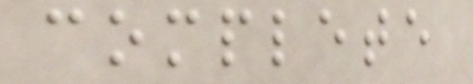complete
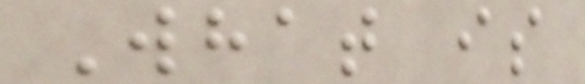What is
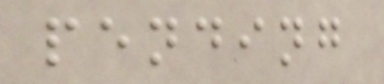pending
